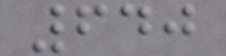640
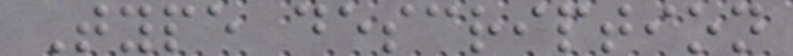Type description
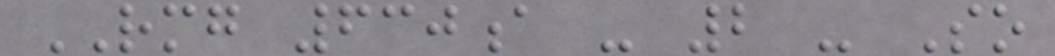RMG 630a - 2 - So
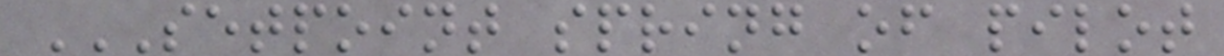SETPOINT SPRING OF PILOT
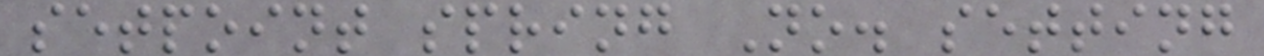setpoint spring No. setting
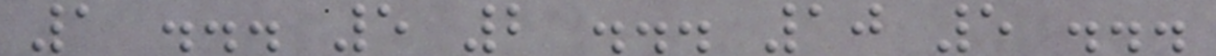1 ... 5 2 ... 10 5 ...
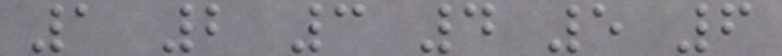1 2 3 4 5 6
